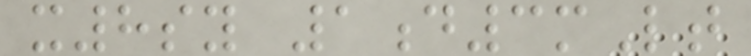x8sy 1d3mLt
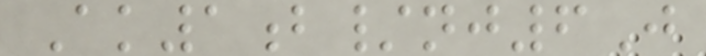Ak1b/nj6J
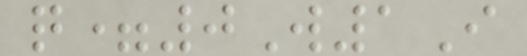q=0W1I
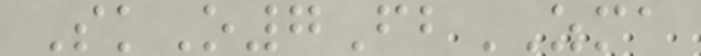SkO7FbZMA
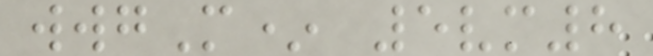wwgM* 5vm8
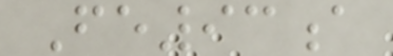Fe93a
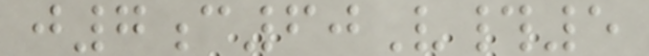j7c60V#5
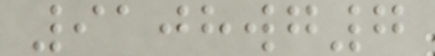9108wg7
